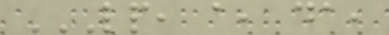LP, A, DA,
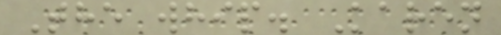The whip. Karen
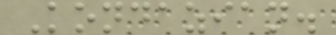Kondazian.
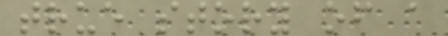true story of a
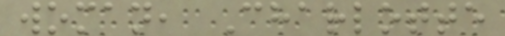woman, Charlotte
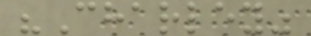"Charley"
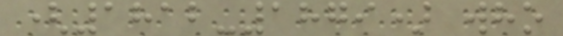(1812-1879) who
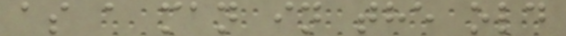as a man in the old
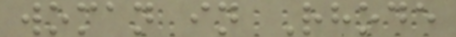woman in Rhode
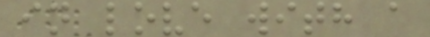in love with a
